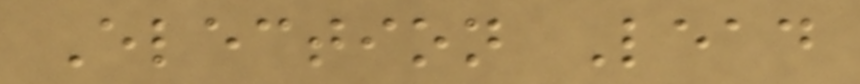Election Lead
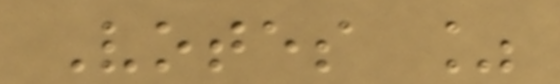Votes %
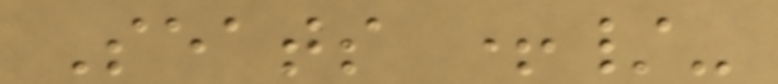Seats +/-
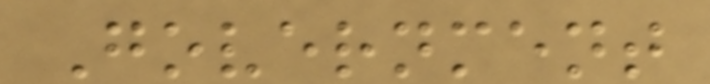Government
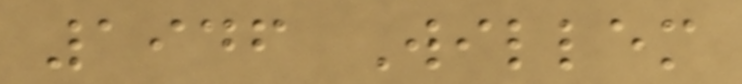1946 Willem
